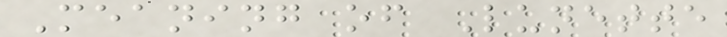Meaning of Lunette
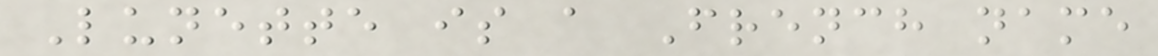Lunette is a French name
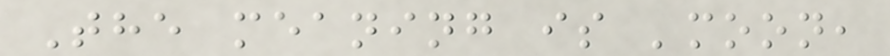The meaning is 'moon,
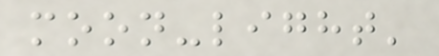moon-light'
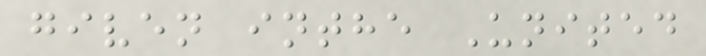given inthe United
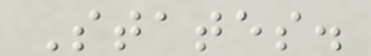States.
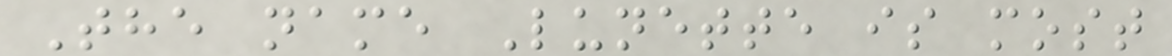The name Lunette is most
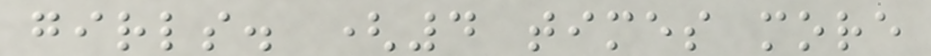girls. (4 times more
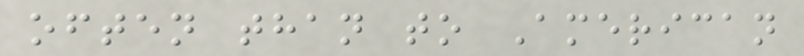often than to American
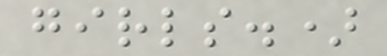girls.)
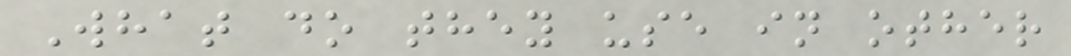What do they use in other
